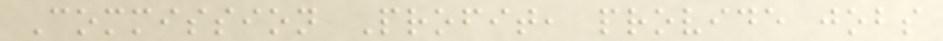Commission Profit, provide jobs
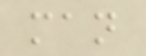man
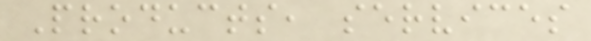Products, services
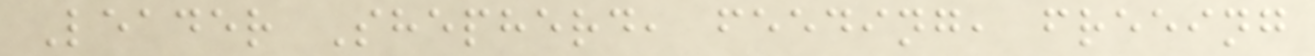Leader Shepherd, feeding, freeing
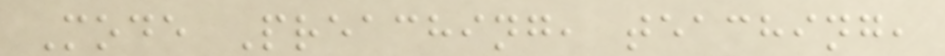Mode Preaching, teaching,
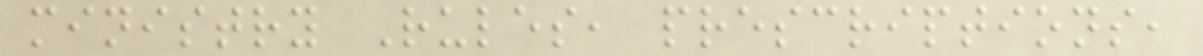ministry Rules, prescriptions,
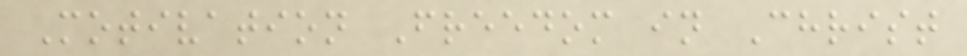Motivation Freedom in Christ
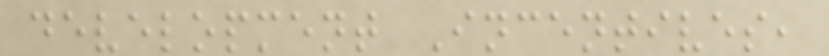development Incentives,
